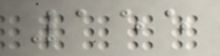155
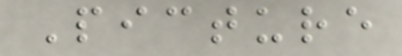Picture
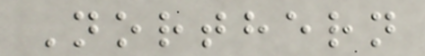Northern
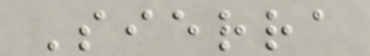Sierra
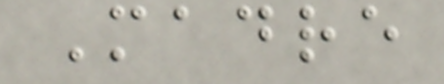Madre
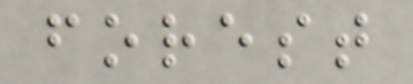forest
